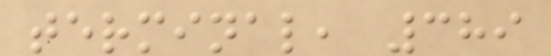terminal, 389
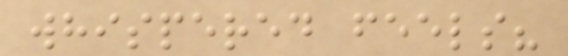whispered feels?
